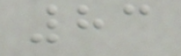83
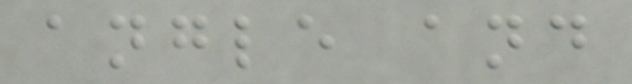angle and
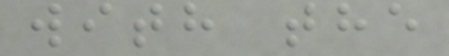with the
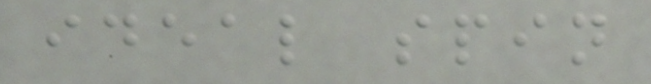ideal spin
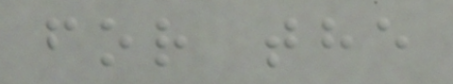for the
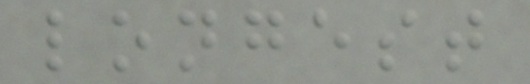longest
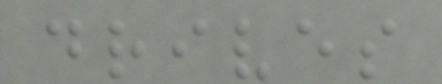drives
